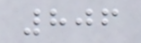806
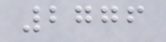2776
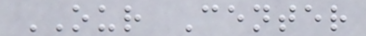OUR Center
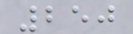250
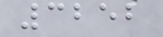3252
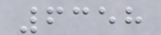6358
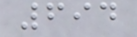694
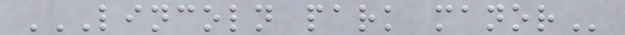LINCOLN PARK MANOR
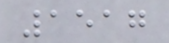1517
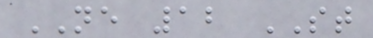NE 12 ST
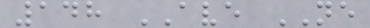148 AVE NE
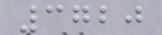3720
